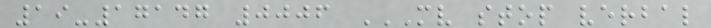19-17147 0006 MV STOP VERBAL
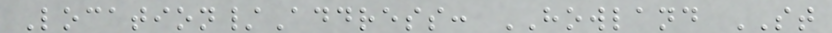Location/Address: HOWLAND ST
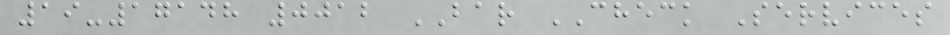19-17148 0012 BAR CHECK Services
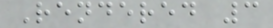Rendered 3
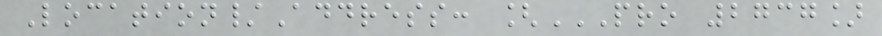Location/Address: [PRO 2737]
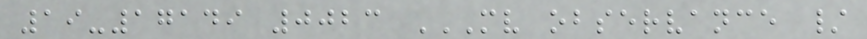19-17149 0023 MV OBSERVANCE /
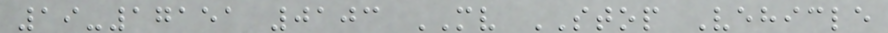19-17151 0103 MV STOP Vehicle
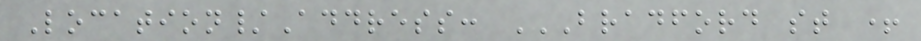Location/Address: BRADFORD ST +
